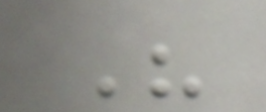His
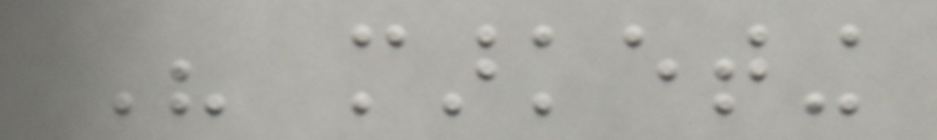His marketing
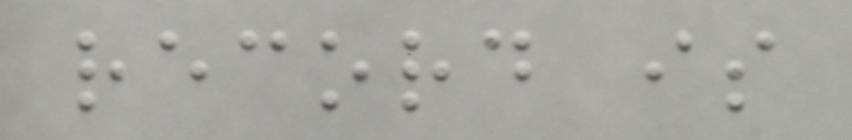record is
